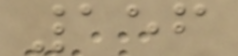156
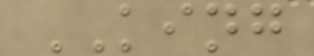KING
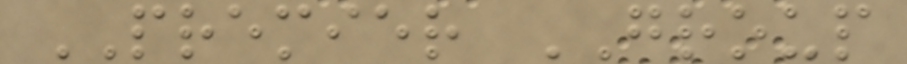PREMIER GROUP
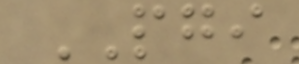PGI
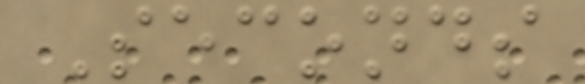Seconds
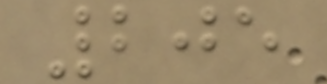205
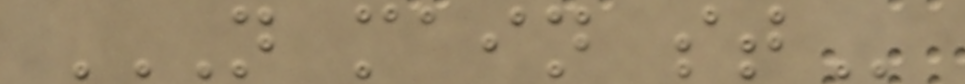N MAIN ST
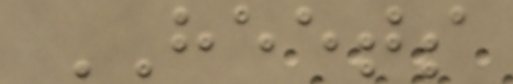HEETS
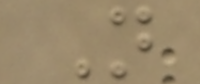N
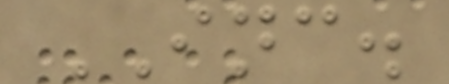INC.
